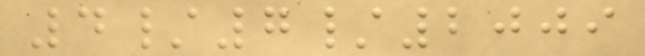4/7/2009
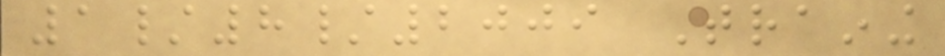1/8/2009 Training
